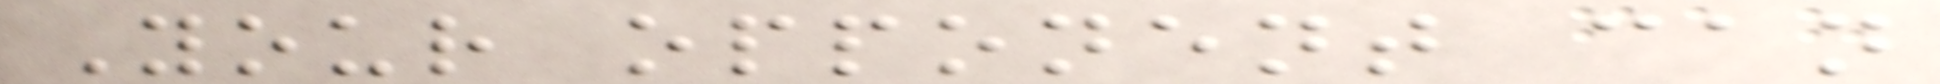Your opponent can
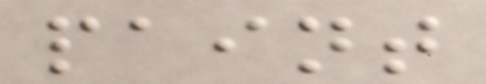paint
